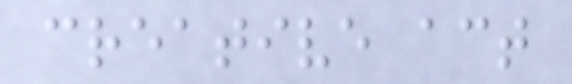creative act
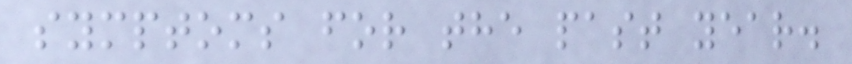symptoms for the past year.
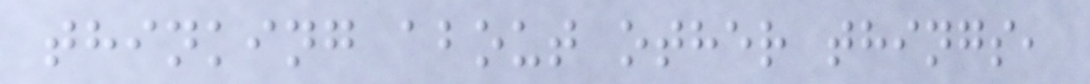thinking about other things,
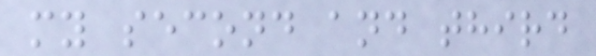my second and third
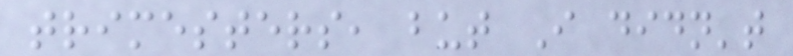trimesters, but I didn't
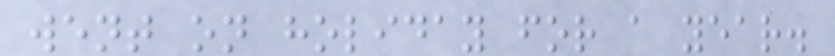went on holiday for a year.
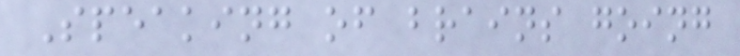Speaking of brains going
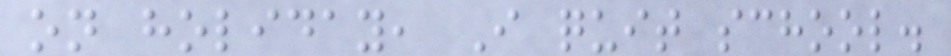on holiday, I quit school.
